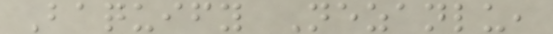Baquify Nezanlu,
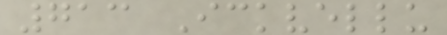713 Ickvellu
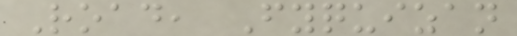Road, Fyquizan
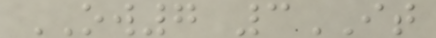OW7 3IT
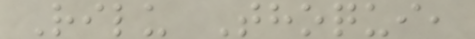Rilu Thoqui,
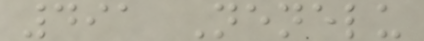491 Nenelu
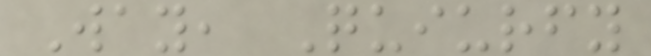Way, Quiurfy
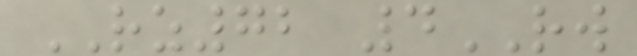RZ72 4RW
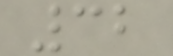32
